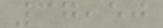37,50
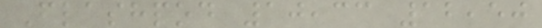Flashpod 10,33 12,50
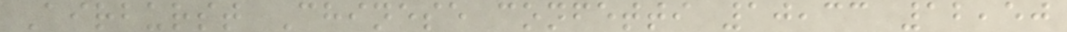Airburst Chinese confetti 10,33 12,50
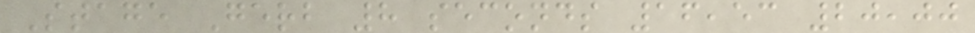Stage Gerb 8 seconds 16,53 20,00
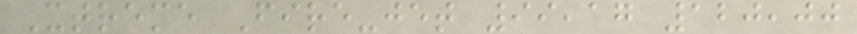Xtreme Fire-jet 99,17 120,00
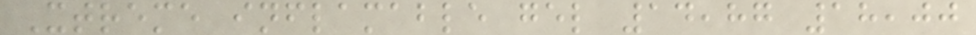Xtreme inflamable gel 14,87 18,00
